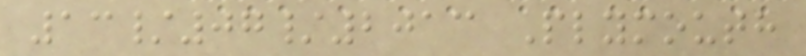13/07/2013 Plymouth
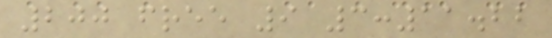200 free 9 3:11.22
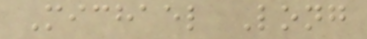Michael Long
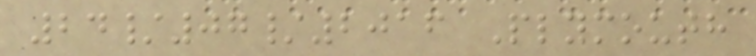24/07/2016 Plymouth
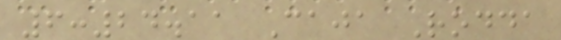6:24.11 Caja Rodda
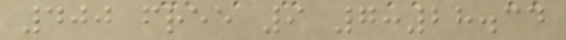400 free 9 7:28.34
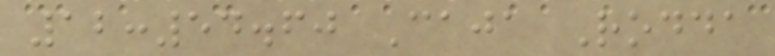12:54.60 Caja Rodda
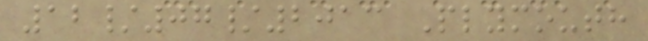12/07/2013 Plymouth
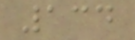134
